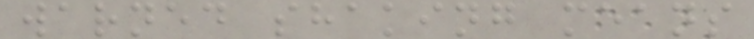warned shaking means
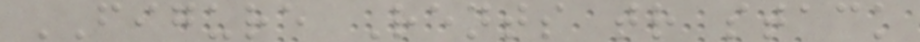FIGURE Rents tr stack
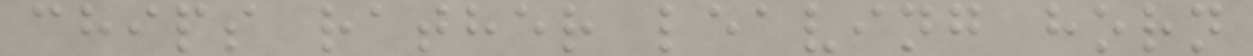chips rather leaving horn
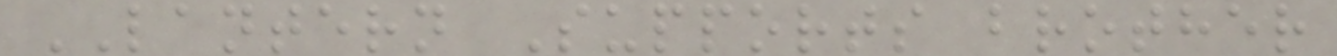LANTERN Supports brother
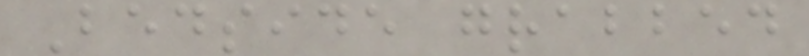Bedside grabbed
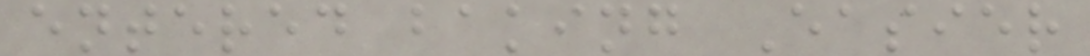entered baking Easier
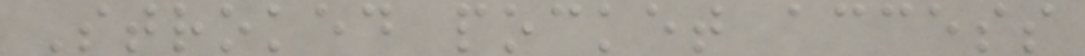Stroked pocket access
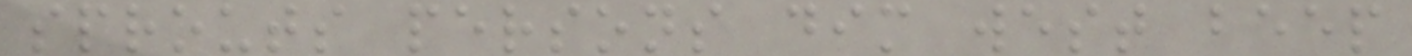sprouts persons dim west beep
